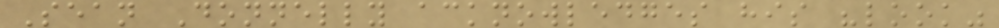Sean Donnelly acknowledges his "look"
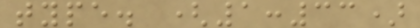type. (1:33)
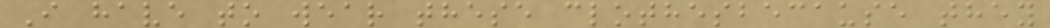I have to wear these clothesbecause they
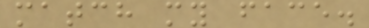match my face.
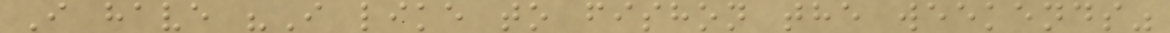I have "I like to fishon the weekends"
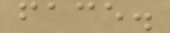face.
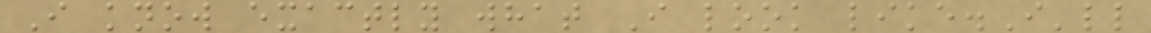I know exactly what I look like.I'll
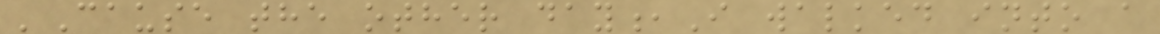'Cause the other day,I walked into a
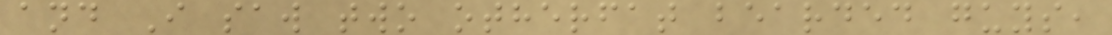and I saw two otherfat bearded guys,
